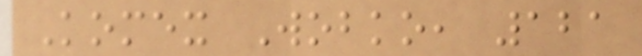Komex Wobko, 121
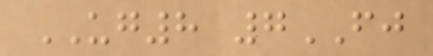UG8 7FJ
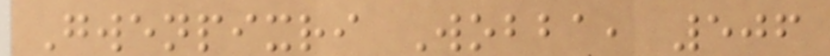Gwenpixri Wobba, 506
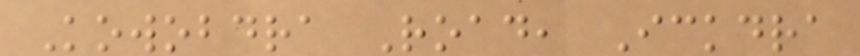Kowobdra Road, Ickdra
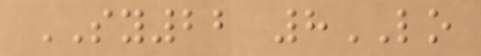SY22 8LO
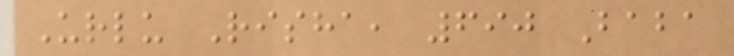Urlu Risha, 690 Baba
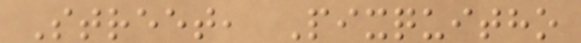Street, Pixquitho
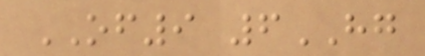OF9 6HG
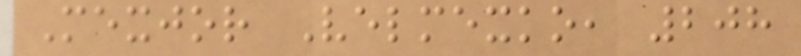Mexjor Velmexko, 208
